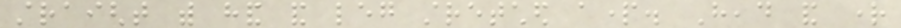straight with hand and leg stretched apart. Head and right
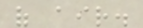of air.
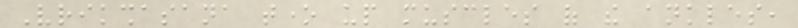Vrikshasana tone up muscles of the ankles,
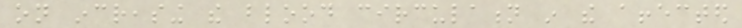on increasing the blood circulation in the affected
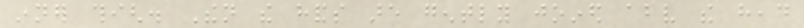inner thigh. Then the hands are gently joined above the head
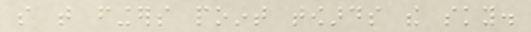so that fingers point towards the sky.
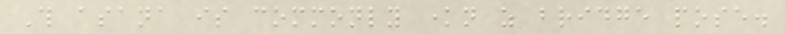This asana is commonly known as bridge pose.
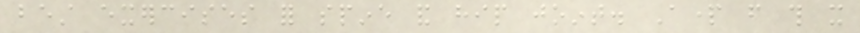best exercises for spine and hip joint. Apart from this it
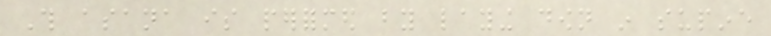This asana is performed by laying down in supine
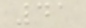41
